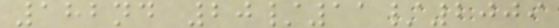182nd 20/11/2009
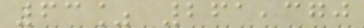63% 261,370
